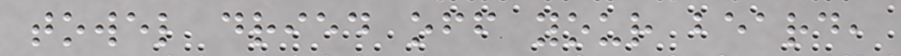towel dried off your beard,
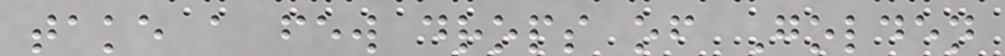take a few drops of Golden
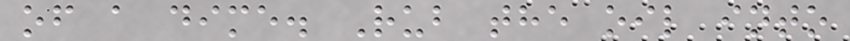of a dime. Rub the oil into
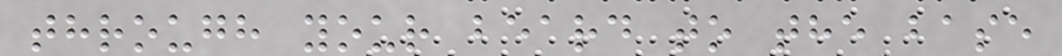through your beard to the base
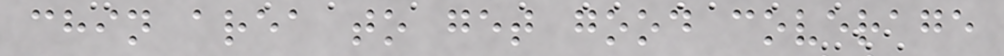chin area to get good coverage
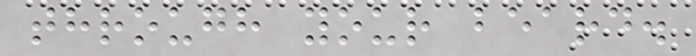through your beard.
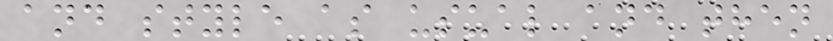and style as usual and then
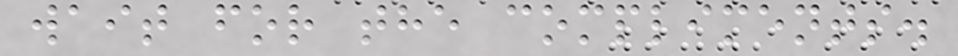wait for the compliments.
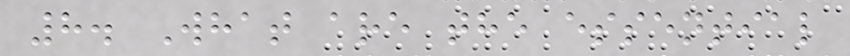8. What are the essential
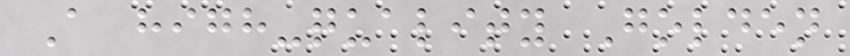A high-quality Golden
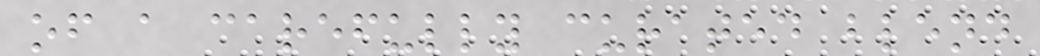of a carefully curated blend
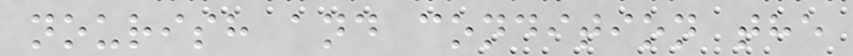nourish and condition the
